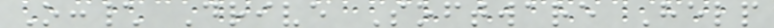O:\ Drive Software Help
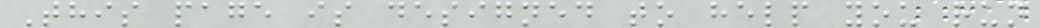This page is designed to help you run
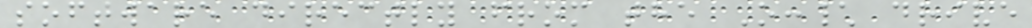software directly from the O:\ drive
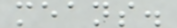means.
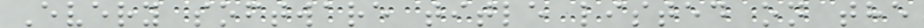Every software title listed on the
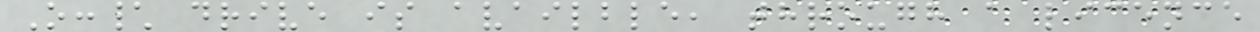O:\ drive is availble, through a licence
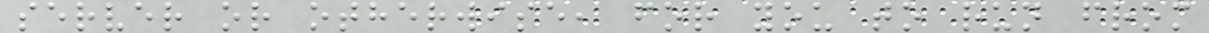server or otherwise, for you to run from
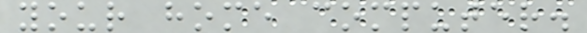your home computer.
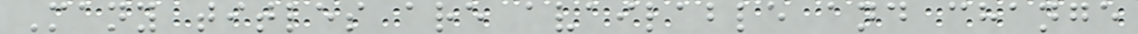Many titles are available and change
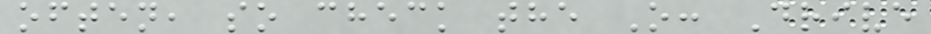often, so check the O: Drive
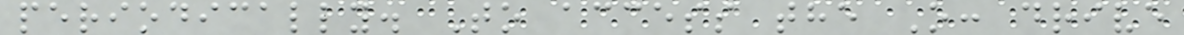periodically. To access the O: drive
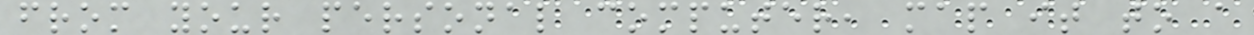from your personal computer, map it to a
